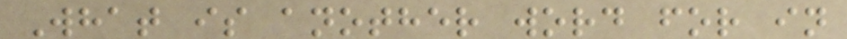What is another word for in
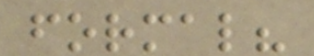formal?
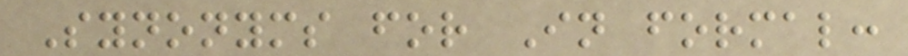Synonyms for In formal:
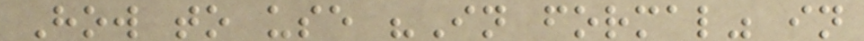How to use "In formal" in
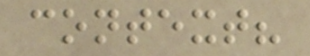context?
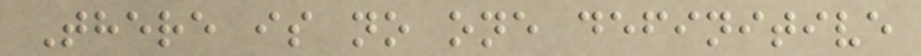There is no one definitive
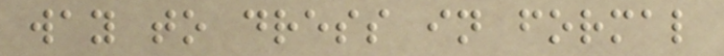way to dress in formal
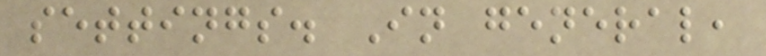settings. In general,
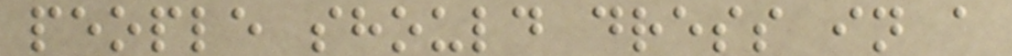people should dress in a
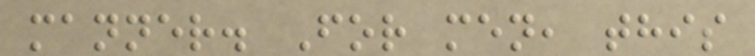manner. For men, this
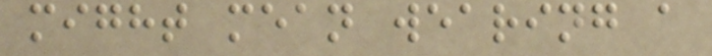might mean wearing a
